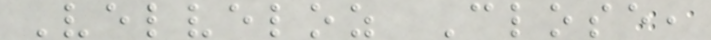Velveloz Close,
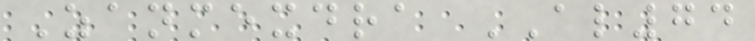Zanmexdra AL74
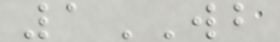1WB
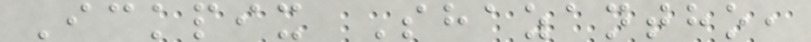Ickpix Shazantho,
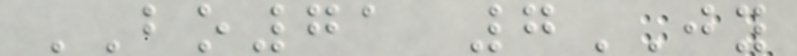BO71 7JY
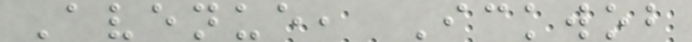Avenue, Ickwob
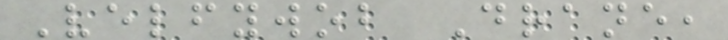Velfywob Drane,
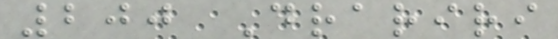200 Drariri
